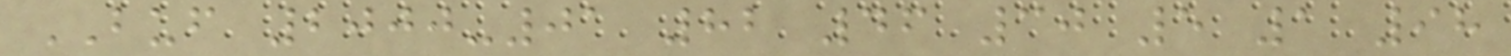BUF 2000-01 82 46 30 5 1 98
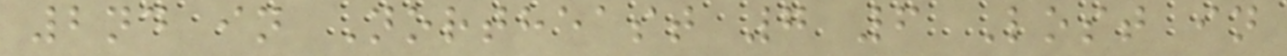2nd in Northeast 7 6 Lost in
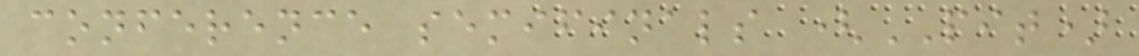conference semifinals (PIT)
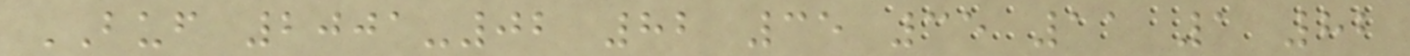BUF 2001-02 82 35 35 11 1 82
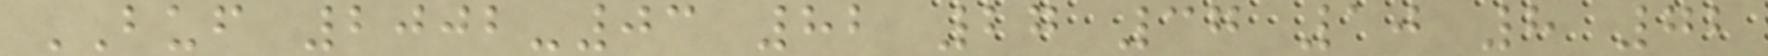BUF 2002-03 82 27 37 10 8 72
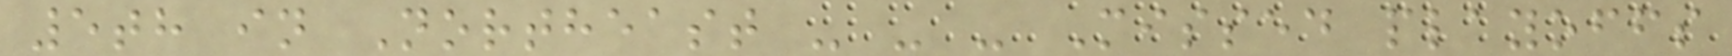5th in Northeast - - - Missed playoffs
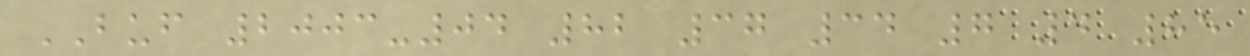BUF 2003-04 82 37 34 7 4 85
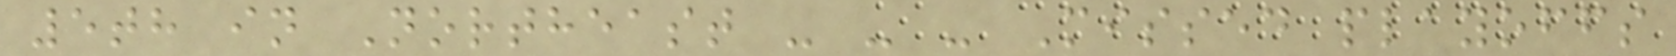5th in Northeast - - - Missed playoffs
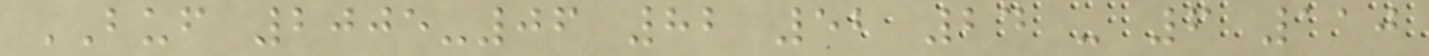BUF 2005-06 82 52 24 - 6 110
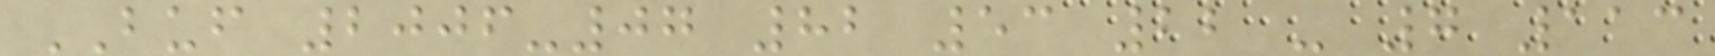BUF 2006-07 82 53 22 - 7 113
